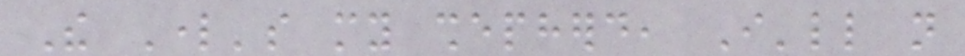The Lord's my shepherd, I'll not
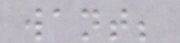want;
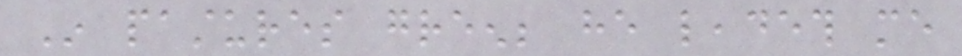In pastures green; he leadeth me
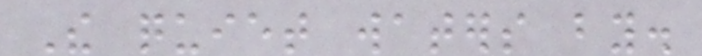The quiet waters by.
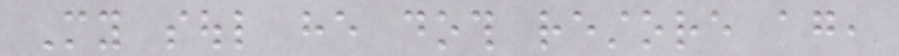My soul he doth restore again,
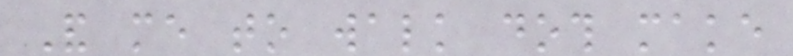And me to walk doth make
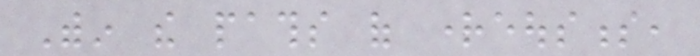Within the paths of righteousness,
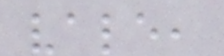vale,
